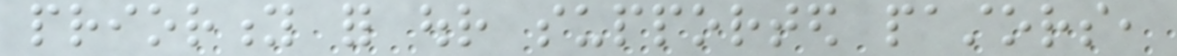priority for our supported pastors,
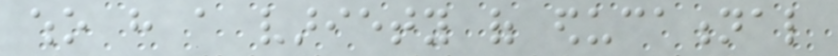who have a variety of educational
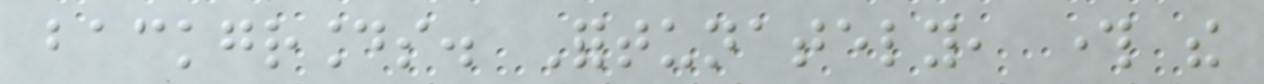backgrounds. Fortunately, through the
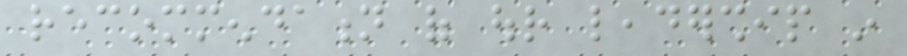recommendation of our leadership in
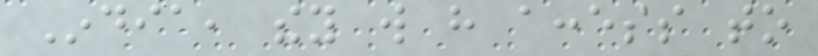India, they will have access to
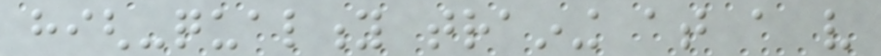high-quality training at a very
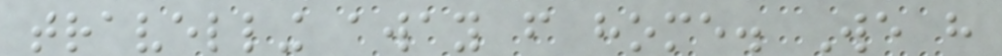travelling away from home. We have
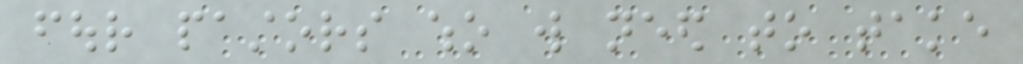four pastors who will need to take
